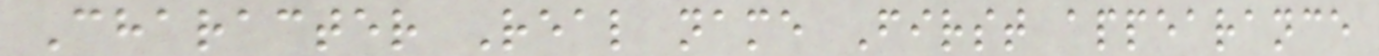Character Real name First appearance
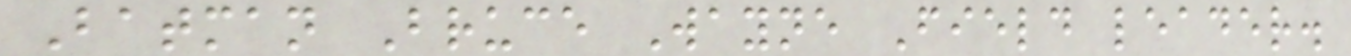Batman Bruce Wayne Field leader.
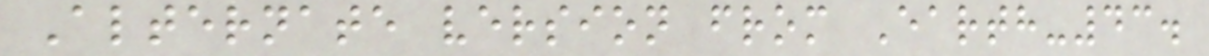Alternate version from Earth-43.
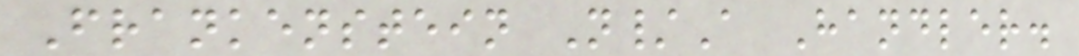Frankenstein N/A Handler.
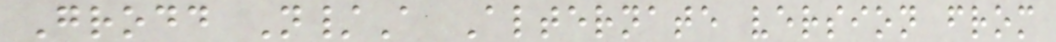Grodd N/A Alternate version from
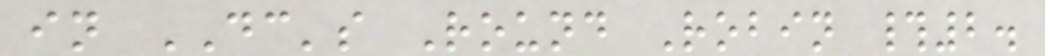in DC's Round Robin #2.
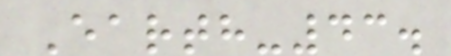Earth-43.
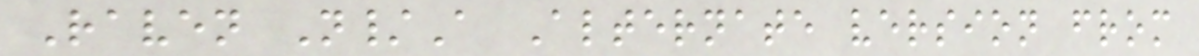Raven N/A Alternate version from
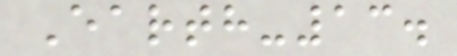Earth-13.
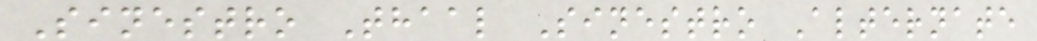Sinestro Thaal Sinestro Alternate
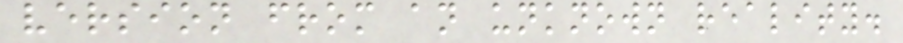version from an unknown reality.
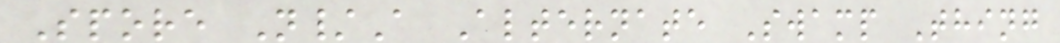Spore N/A Alternate Swamp Thing
